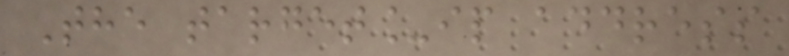The target_ip address
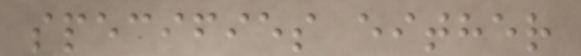specifies either
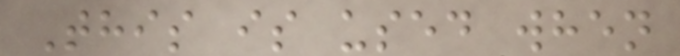This is used when
